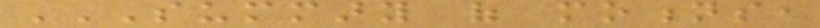SUMMARY OF MOTIONS,
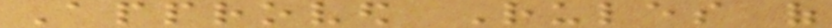Approved Rules of
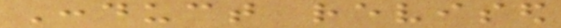Conduct revised
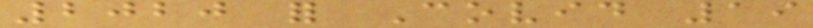2020 for Covid 19
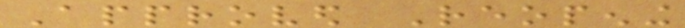Approved Reopening
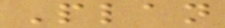Plan
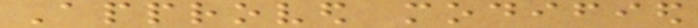Approved modified
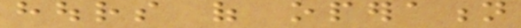hours of operation
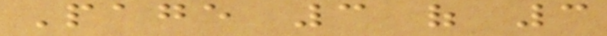Page 3 of 3
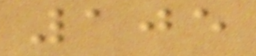105
